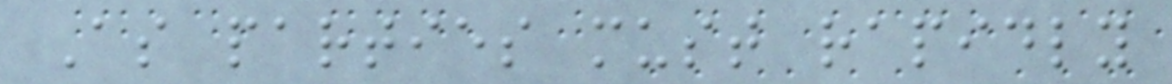As parties must rapidly
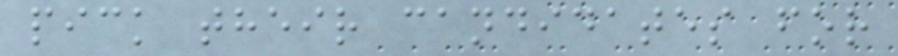pick their candidates for
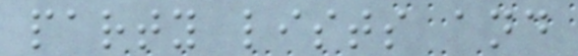party lists and
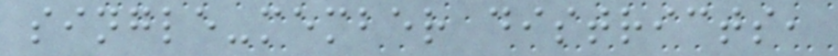single-member districts,
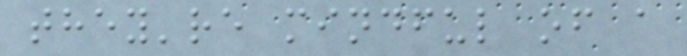they're mindful of a
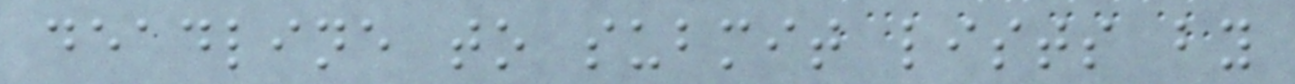deadline to submit lists by
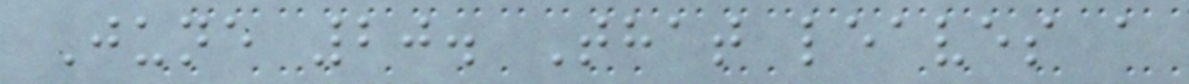June 20. That leaves a
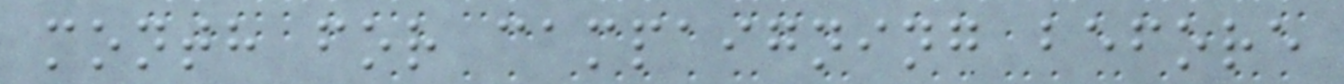month for campaigning before
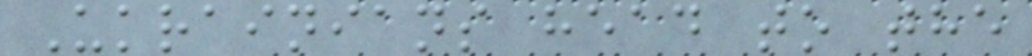Ukrainians head to the
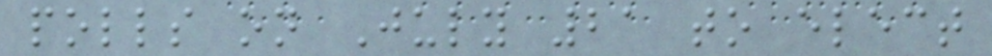polls on July 21 to elect
